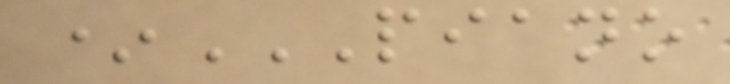*PIANO
